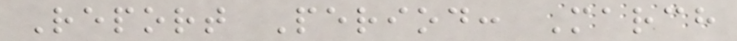Report Period: March
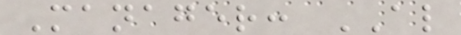Manager: AL
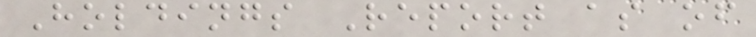Holdings Report as of
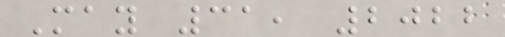May 31, 2022
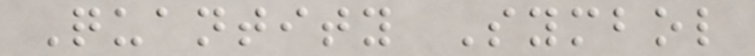Quantity Symbol
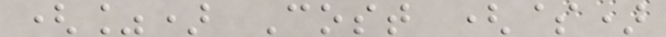(%) Cost ($)
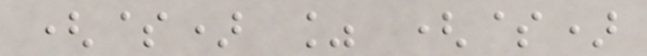($) % ($)
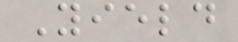Yield
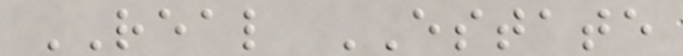REAL ESTATE
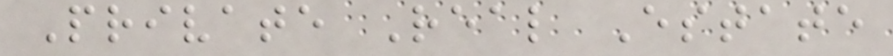Private Real Estate
